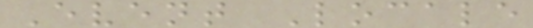Event Locale
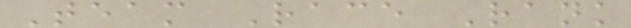Team Race Rank
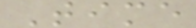Time
